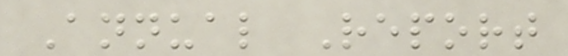Annual Report
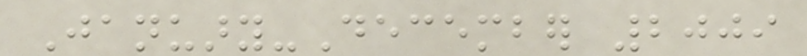January-December 2009
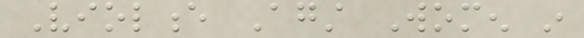Violence Against Women in
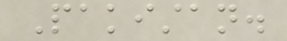Pakistan.
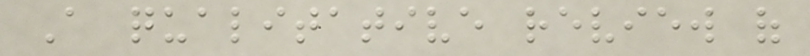A qualitative review of
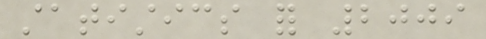statistics for 2009
